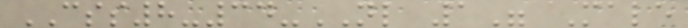CSS8-34-NL 1" Male
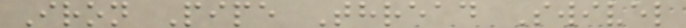Iron Pipe Thread Swivel
